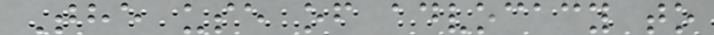The use of advocacy to
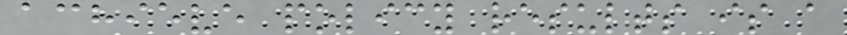achieve policy results is a
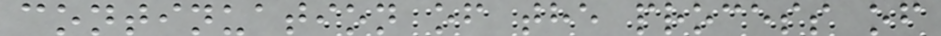continuation of the process of
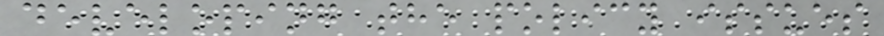developing the policy issues
